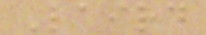Laird
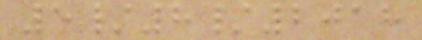5/8/2018
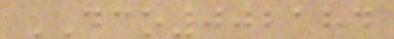DCO002184
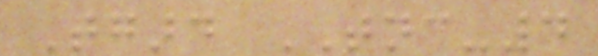Tgard TNC-4
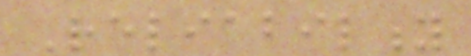Reliability
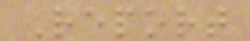Report
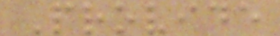Provide
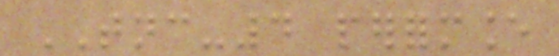TNC-4 performance
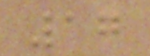17
